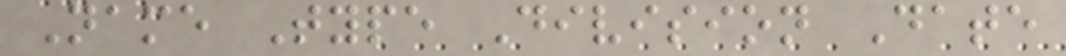Name Type Division Date
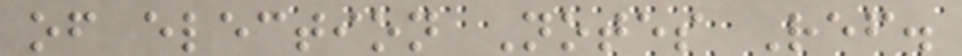of election Notes Ref.
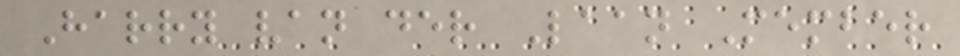Harry van der Laan Member
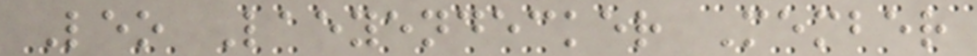Leo Laeyendecker Member
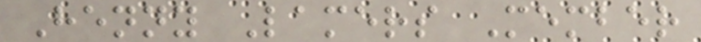Henny Lamers Member
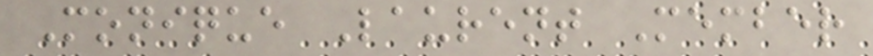Monique Laurent Member
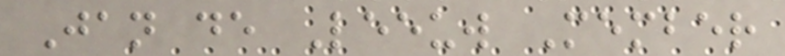Jan de Leeuw Member
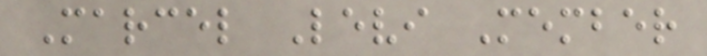Marcel Levi Member
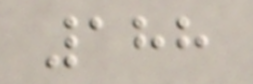188
